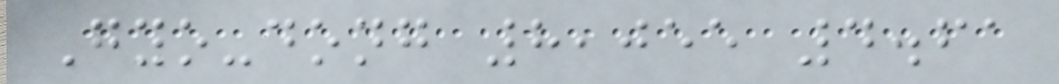Gyo-dong 8,055 4.61
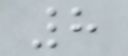8
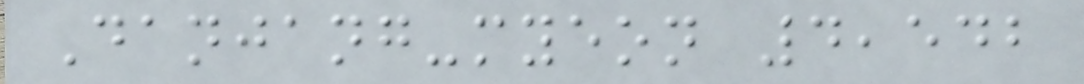Danjang-myeon 4,542
